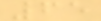65
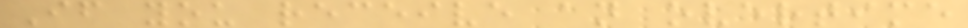If you receive an overtime
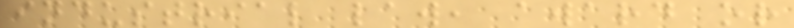industrial law, award or
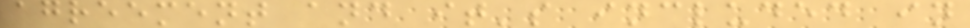agreement and it's included in
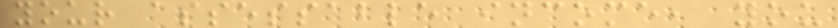your assessable income, you
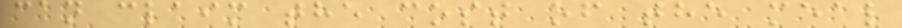can claim the cost of the meal
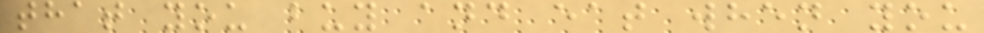that you buy and eat when you
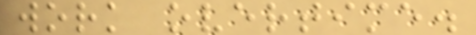work overtime.
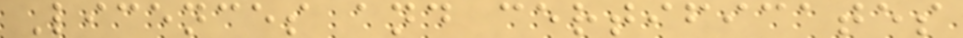Licences and certificates
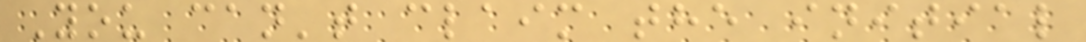You can't claim the initial
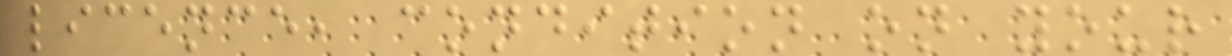licence, condition on your
